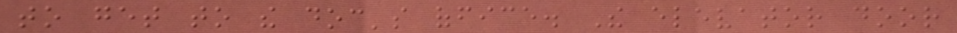to get to the doc's office. The elevator door
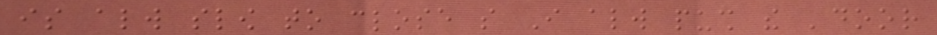is always slow to close so I always push the 'door
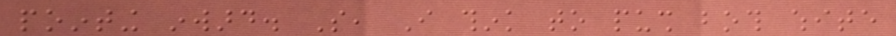pointing inward. So, I think to push both white
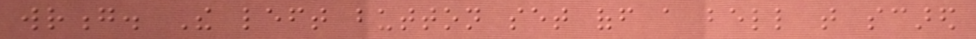wrong. The left button set off a bell that scared
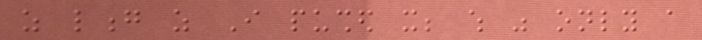as long as I pushed it; which was only a
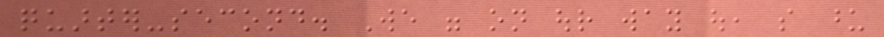quarter-second. We were on our way out, so upon
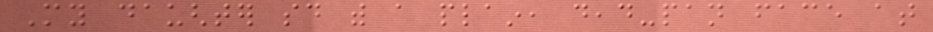My daughter said with a plain, dead-pan face at
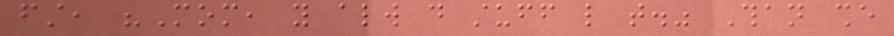first, "Mom, you always do stuff like that." Than she
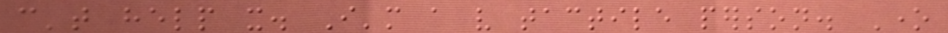can't help it. I'm a very tactile person. One
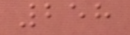258
